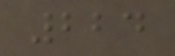224
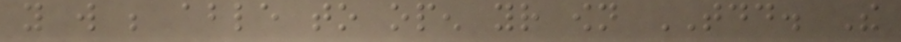you will be able to open your own TDD. The
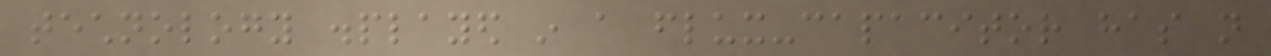technology displayed in a flux-capacitor has not
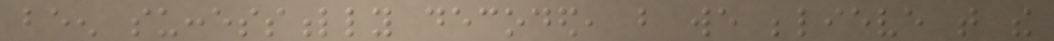been successfully decoded, but we believe that the
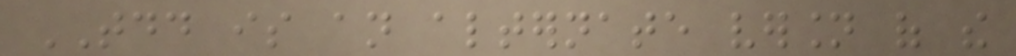TDD is an alternate version of the
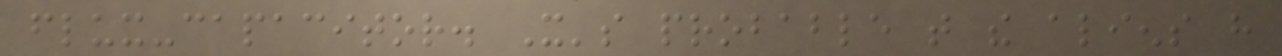flux-capacitor. It's probable that the aliens have
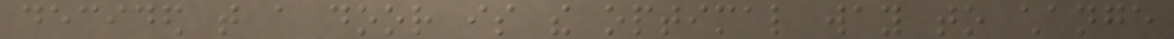decided that a door is the optimal way to change
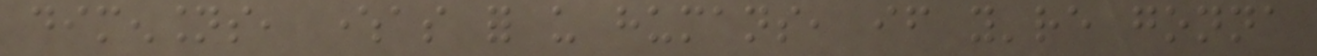dimensions, whereas for us humans, if you're gonna
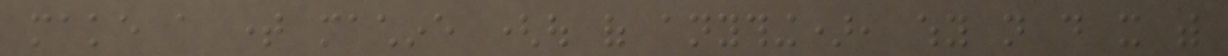make a time machine (out of anything), why not do it with
